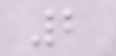2
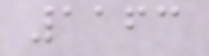1163
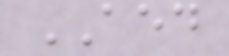AED
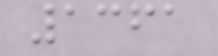1361
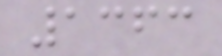1363
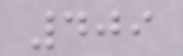409
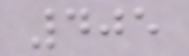405
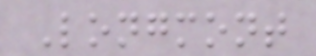Longmont
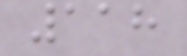118
